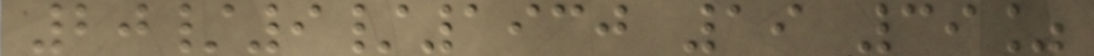20/9/1930 19 39%
